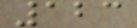123
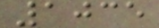1035
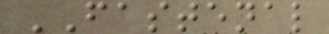FASTENAL
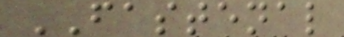FASTENAL
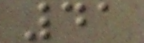41
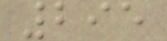295
